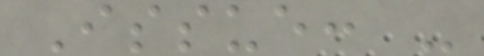Issue: -
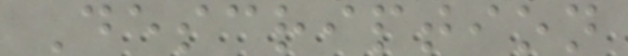Description
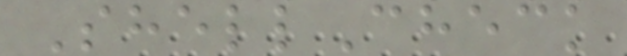ShellCheck
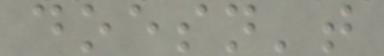doesn't
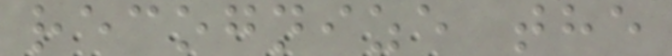recognize the
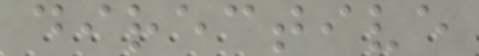directive
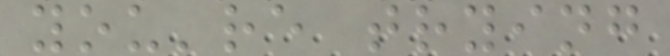you're trying
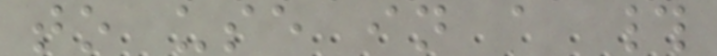to use in a #
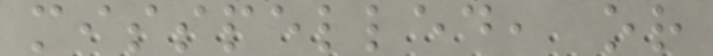misspelled, or
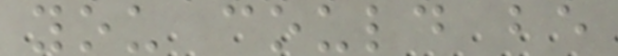you could be
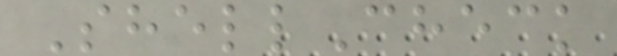ShellCheck
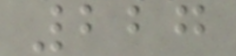227
